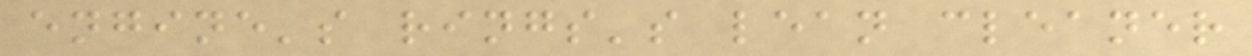engine's rings's lean cleaner
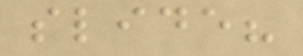slide?
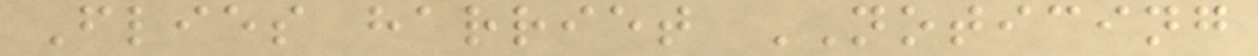Flies harriet NOTICING
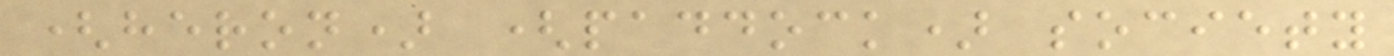(heron) (paddock) society
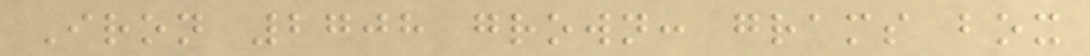Iron 2708 grown: grams box
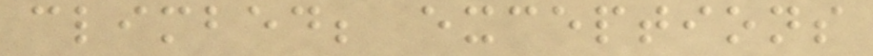climbed; exceptions
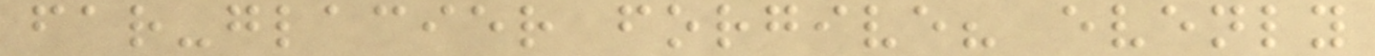far-glacier forgive? evenly
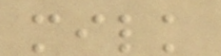milk
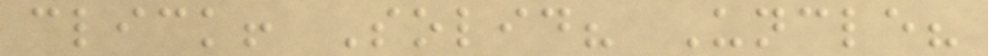click! Solid? Uncle?
